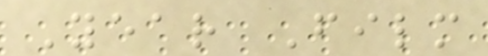Year Film
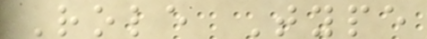Role Type
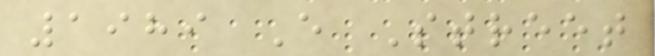1989 E Street
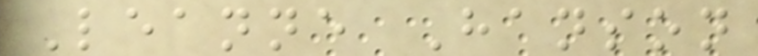Leanne Hanson
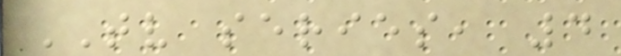TV series, 4
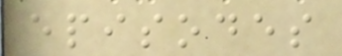episodes
